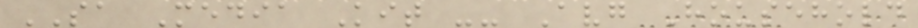SA Media Kit -- Avg Household
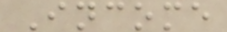Income
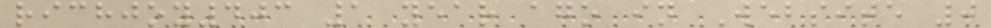richjoy403 1 year ago in Website 0
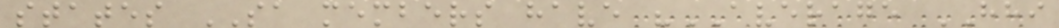states SA members have "AVERAGE HHI
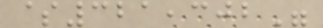$321,302"
